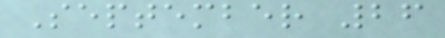September 26
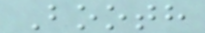Booth
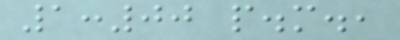1:00 p.m.,
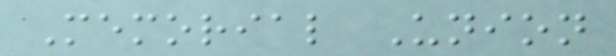Memorial Union
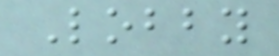Lobby
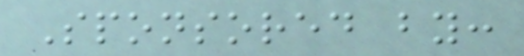Sponsored by:
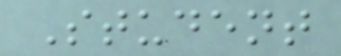Student
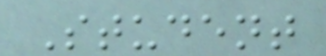Student
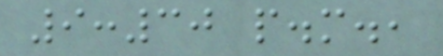9:30 p.m.,
